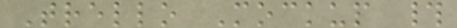Trello Mockup #
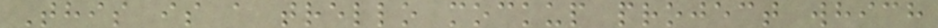This is a trello mockup project which
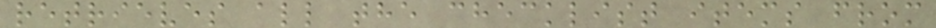retrieves all the checklist items from
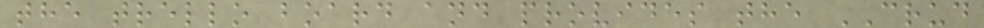the trello board and provides the CRUD
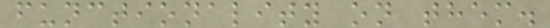functionality on them.
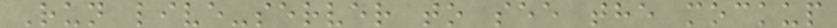Run live-server to see the mockup
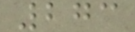273
